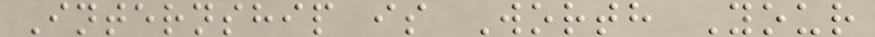Internship is Worth Your
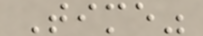Time"
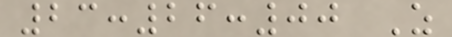23:26:00 Z
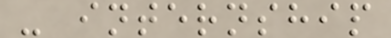- internship
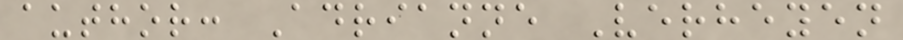author: Adrianne Verheyen
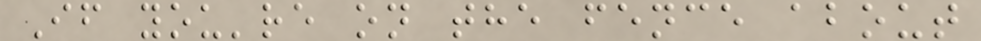If you're on the fence about
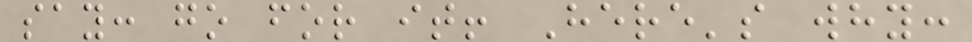say: go for it! Here's why:
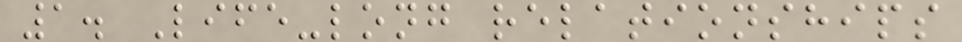1. Life-long relationships
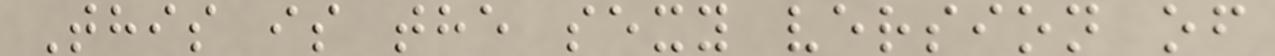This is the sexy version of
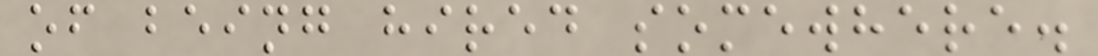of being hired somewhere.
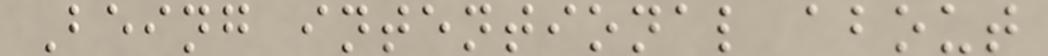Being intentional about
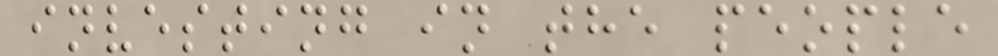investing in the people
